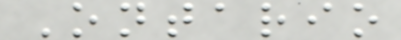Ontario
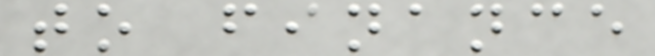to finance
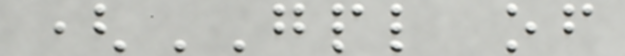(GPL of
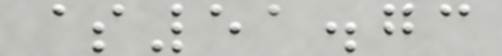$51.73
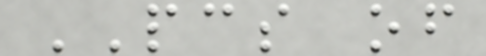PCS of
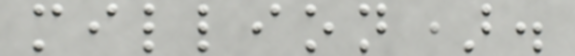million).
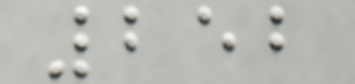252
